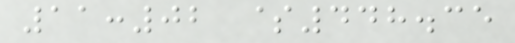11:02 $448.35
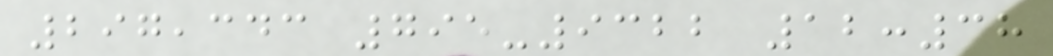297,343 795-9322 12:38
